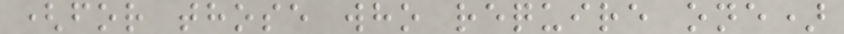(for those who require one)
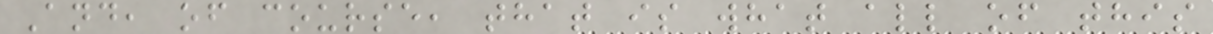And, of course, that is what all of this
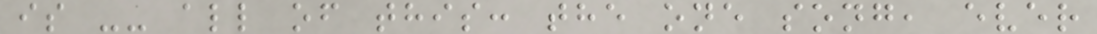is -- all of this: the one song, ever
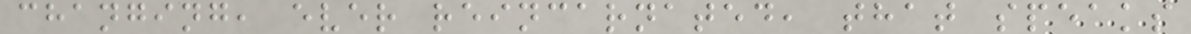changing, ever reincarnated, that speaks
